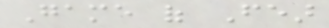Game of Fear
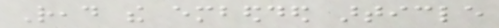Read the embedded article
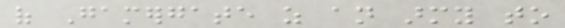of Gamergate as an army to
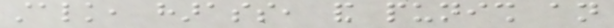stalk, harass, and punish an
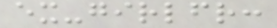ex-girlfriend:
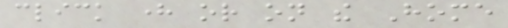click here or on the Home
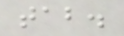tab.
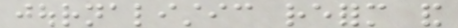journalistic reform and
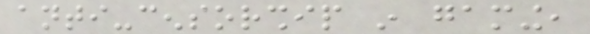anti-censorship in gaming,
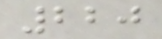220
